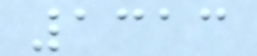1313
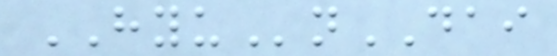HYUnDAI
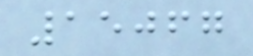15067
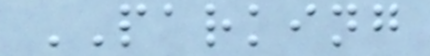PARKING
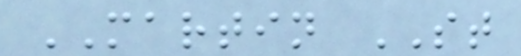MARTIN ST
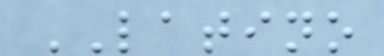LATINO
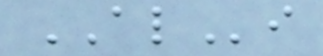ALi
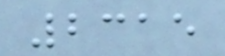2315
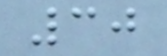30
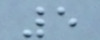5
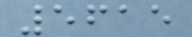5615
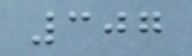307
